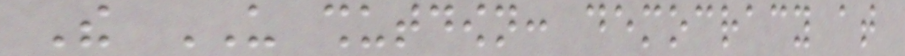The US shutdown: democracy at
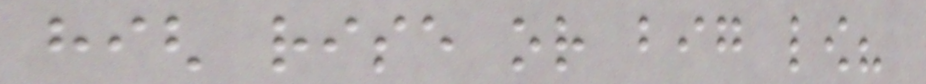high rise or big low?
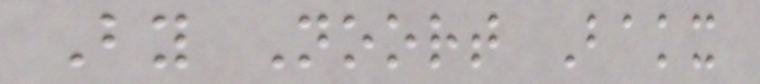By Noort Bakx
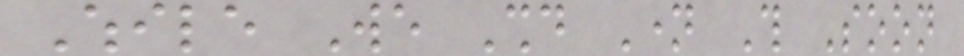While We Should Name This Soon
